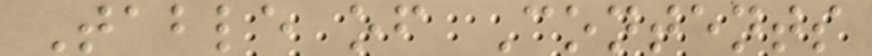Table of Contents
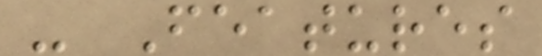- Features
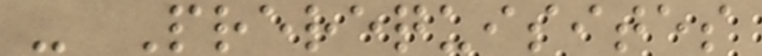- Prerequisites
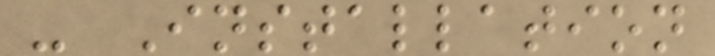- Installation
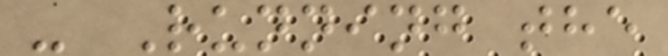- Running the
